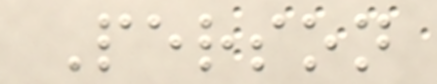Person
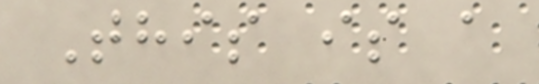This is a
